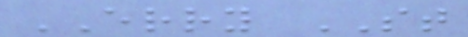ERRY ST
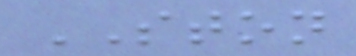STON
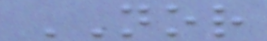NOR
